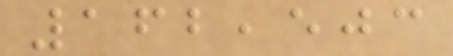162,503
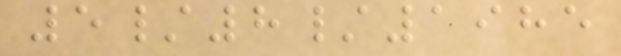5/8/1985
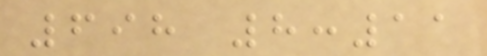698 8:11
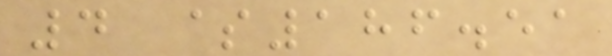4 $186.51
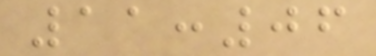11:06
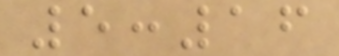5:16
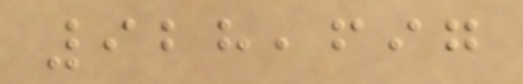928,697
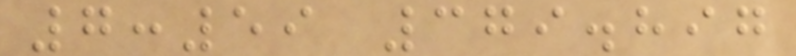7:59 379.897
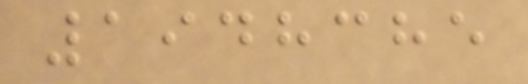1948385
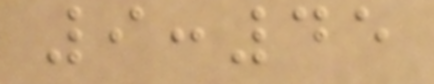9:45
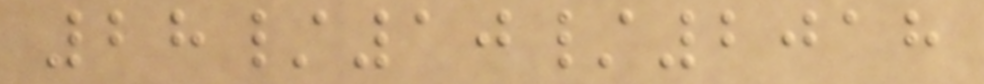28/10/2018
